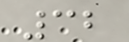32
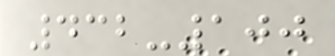432-100
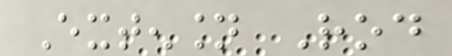Extension Rod
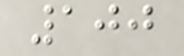100
